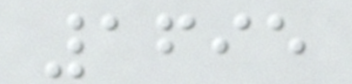1695
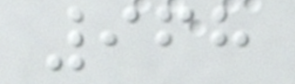968
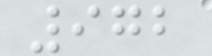972
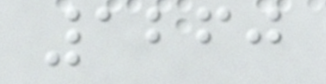1260
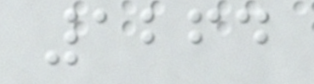1264
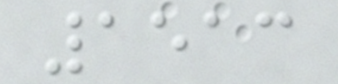1513
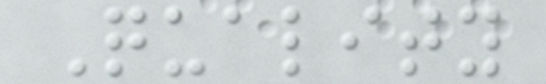Quality
